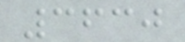3630
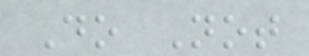Do Not
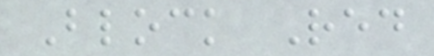Block Red
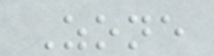Zone
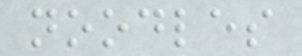noodles
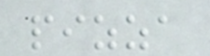pizza
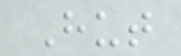Hut
